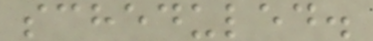scheduled.
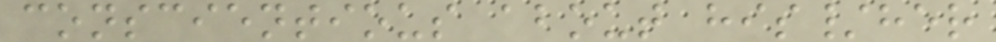conscientious about his/her
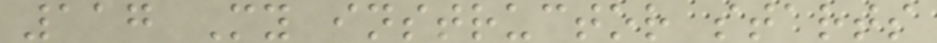117 My instructor starts
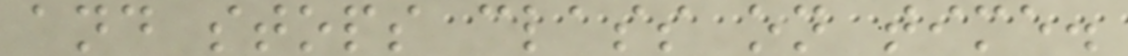and stops class on time.
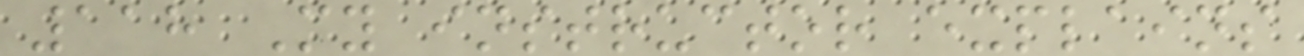118 My instructor explains
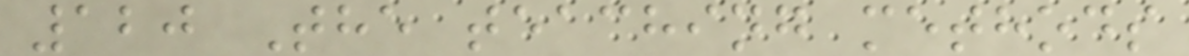120 The teaching methods
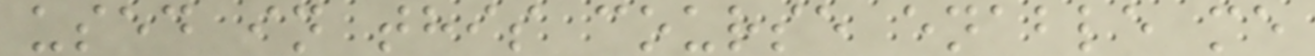used in this course enable me
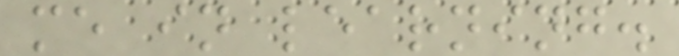me in learning.
